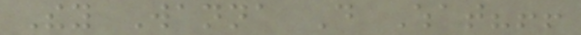They Wanna Do What?!!
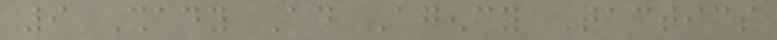9 Shady Ad Agency Tactics
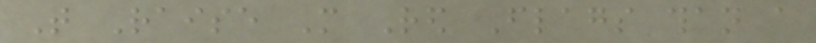That Raise More Red Flags than a
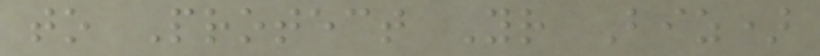to Protect Your Biz)
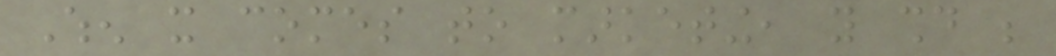When it comes to marketing, you should be
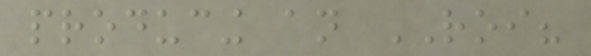producing an ROI?
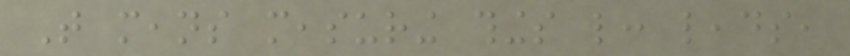That means measuring things like: leads,
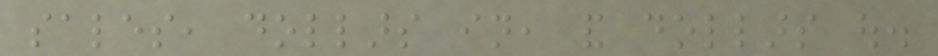sales, dollars in, and dollars out.
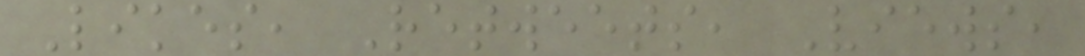Likes, Retweets, Views,
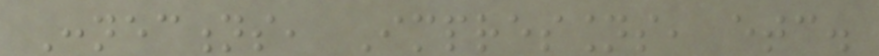Connections, Impressions, etc.
